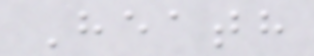Heath
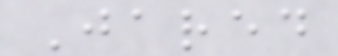Jared
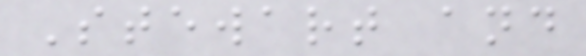Stewart and
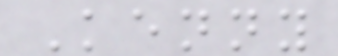Kenny
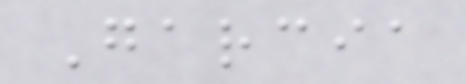Garcia
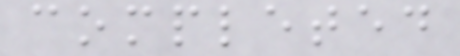completed
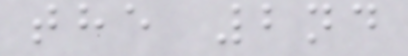the 2nd
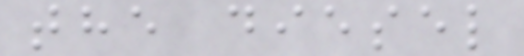the diesel
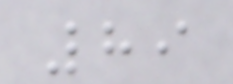89
